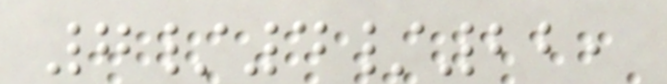7/4/22,
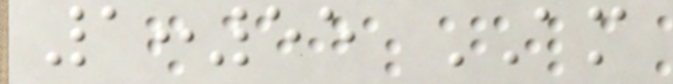1:55 AM
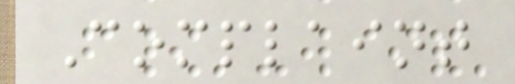Complaint
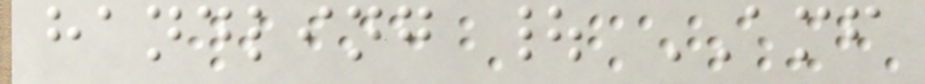handling | AMF
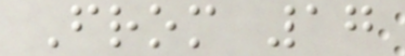From 17
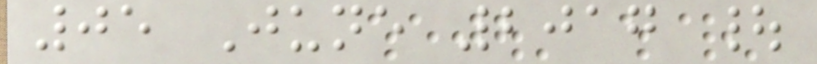05 June 2017 |
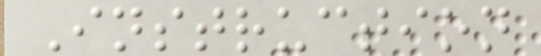Instruction
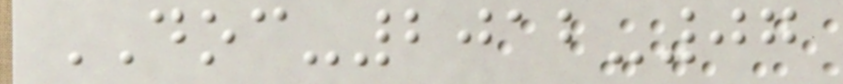DOC-2012-07
